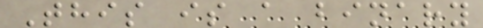This is a binary
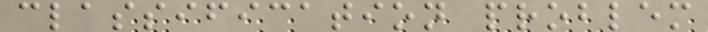classification problem
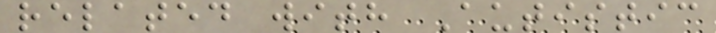related with Autistic
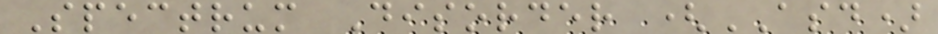Spectrum Disorder (ASD)
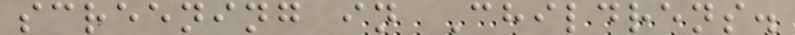screening in Childrens.
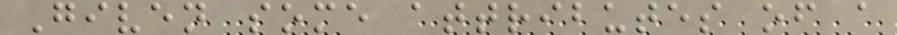Given some attributes of a
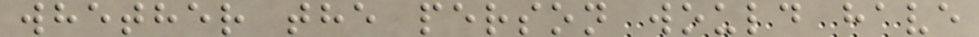whether the person would have
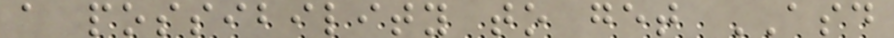a possibility to get ASD
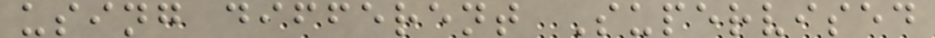using different Supervised
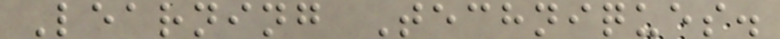Learning Techniques.
